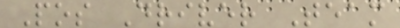Pos Driver Team
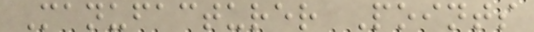Manufacturer Points
